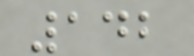142
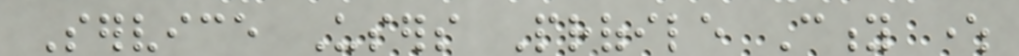Service Users Profile City where
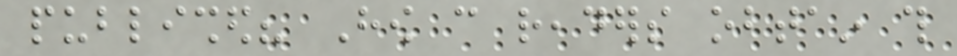published? How can readers obtain this
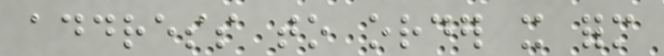address to order it form
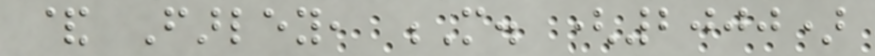& Farley, M. (2000)
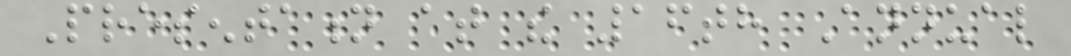Presentation at the 16th Annual
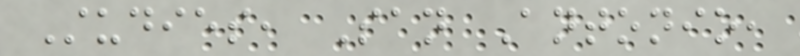Studies, San Antonio,
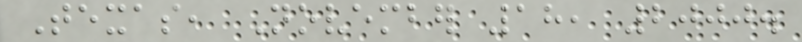Texas, November 18, 2000.
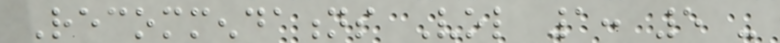Recommendations Vol 1: 5 -
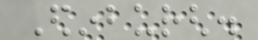Edinburgh.
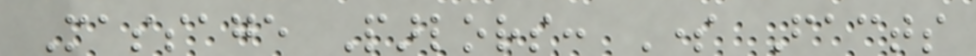Massage Parlors: Some Facts
